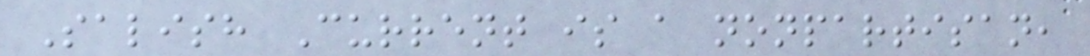Salish Current is a nonpartisan,
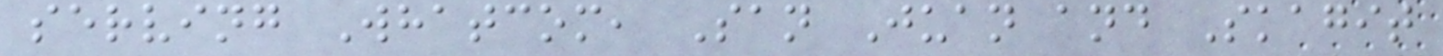serving Whatcom, San Juan and Skagit
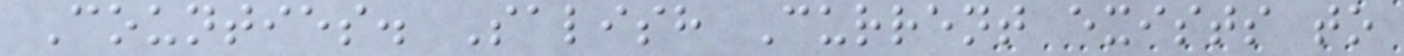Counties. Salish Current exists to
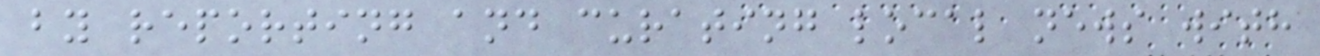by reporting and curating local news with
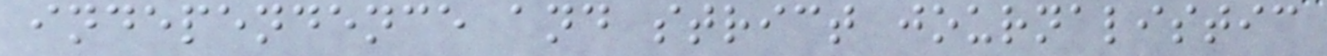independence and strict journalistic
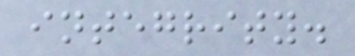integrity.
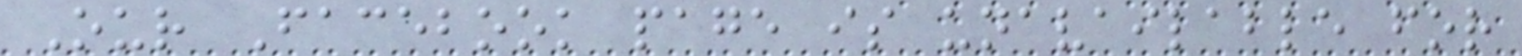Our Facebook page is unavailable for
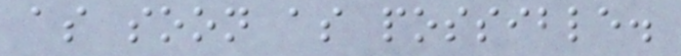as soon as possible.
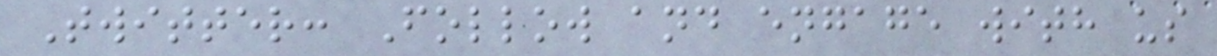Twitter: Follow and engage with us
